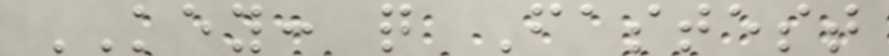KEY: q Fastest
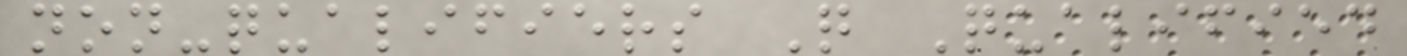non-qualifiers Q Qualified
